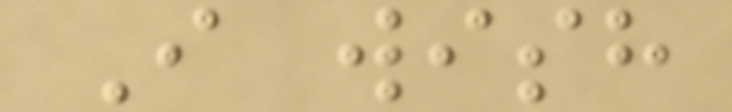I wish
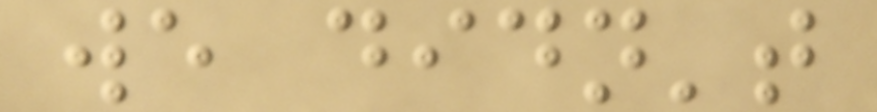we didn't
